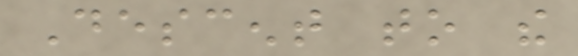Descent to the
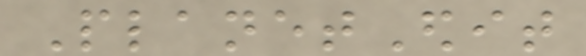PlanetEdit
